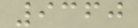9360
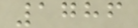1786
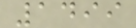1499
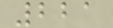221
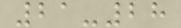21-28
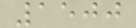1500
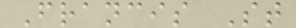Francis St
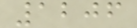1206
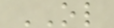OL
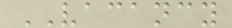VACANCY
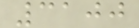3100
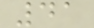41
